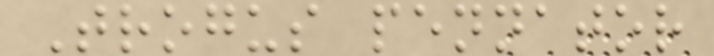Trogus pennator
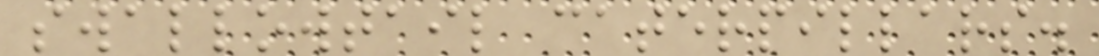swallowtail caterpillars.
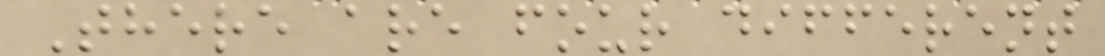There are four different
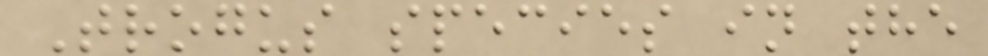Trogus species in the
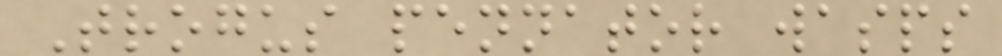Trogus pennator wasps
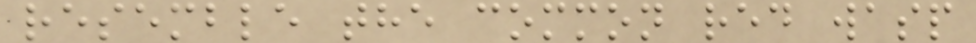resemble the common red wasp
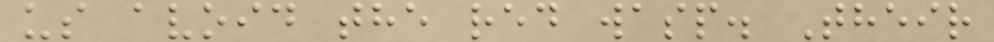us avoid the red wasp. Their
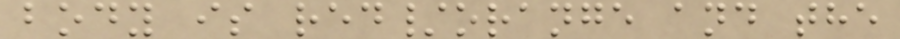body is red/orange and the
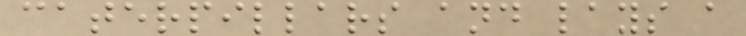caterpillars and lays a
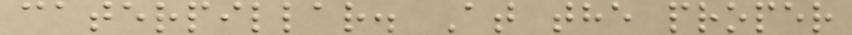caterpillar. At the proper
